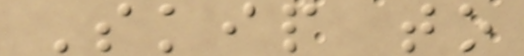Skip to
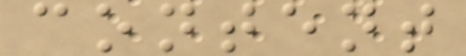content
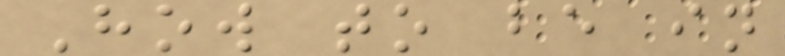How to be in
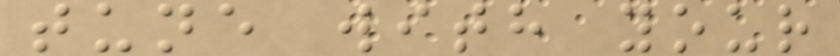tune with your
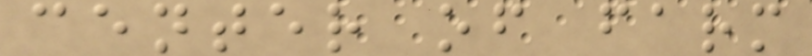center of farm
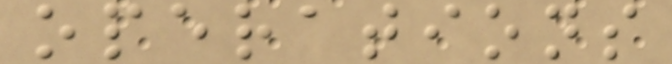operations
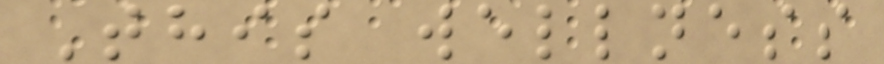This wellness
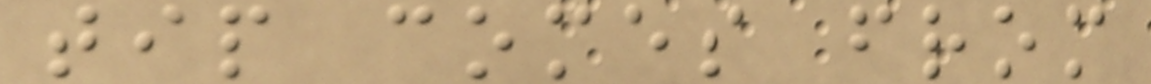tip comes from
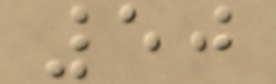50
